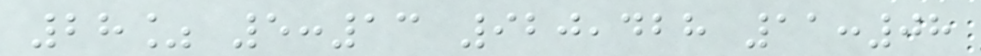28% 5:13 920,428 11:08
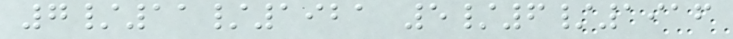7/11/1921 5/6/1916
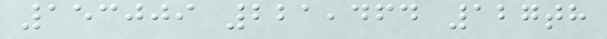153009 221,464 127th
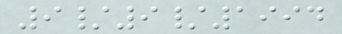9/9/1994
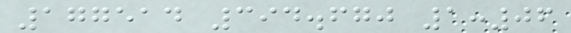177514 394.670 1:06
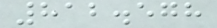812.578
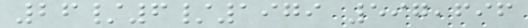26/6/1979 597,696
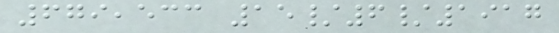679,533 15/6/1917
